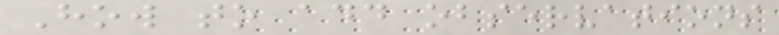How to add observations
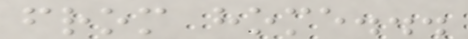from home...
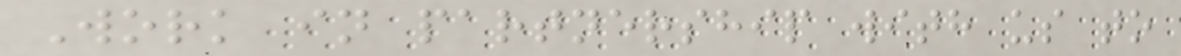Work in partnership with us to
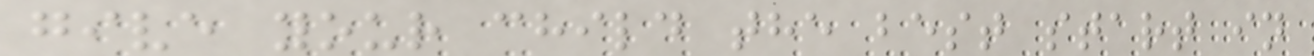give your child the best start in
